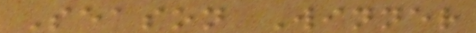Season Winner
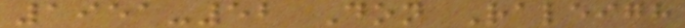1951-52 Don Raleigh
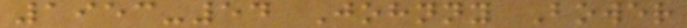1953-54 Johnny Bower
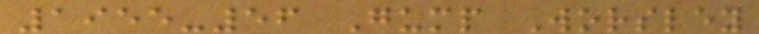1955-56 Gump Worsley
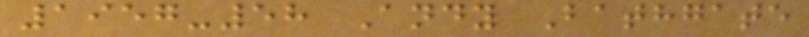1957-58 Andy Bathgate
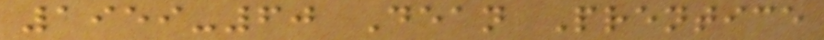1959-60 Dean Prentice
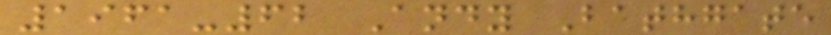1961-62 Andy Bathgate
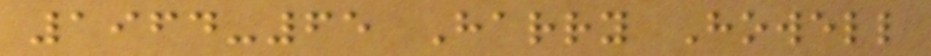1964-65 Harry Howell
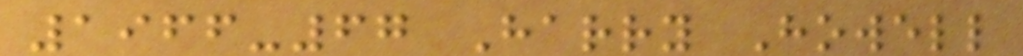1966-67 Harry Howell
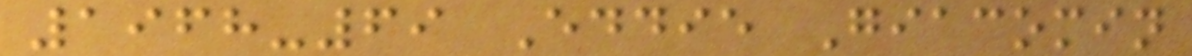1968-69 Eddie Giacomin
